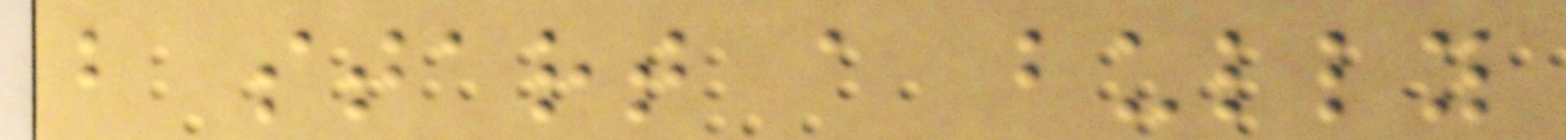b start a bully
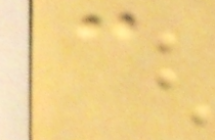c
